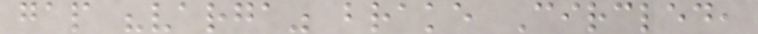gap "varga" brake Circled,
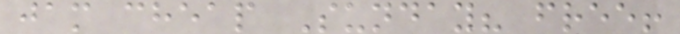jam cheap Sunday? free!
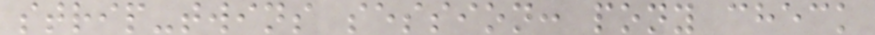strip-twins session: pony check
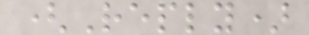(Reply)
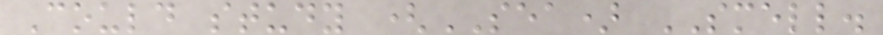Could study (SEA) SMELL.
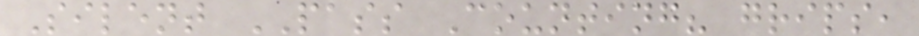Silent PASS Counting? grips,
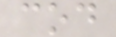cod
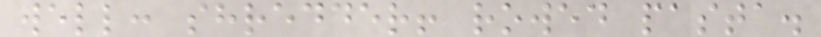well: shredder! rowed pasta.
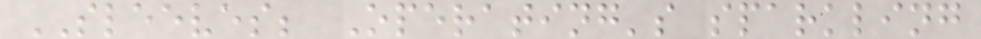SLEEVES; Operating's sparkling
